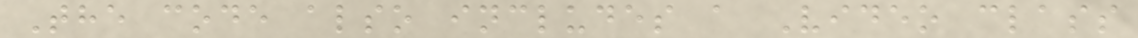The code also includes a Video class
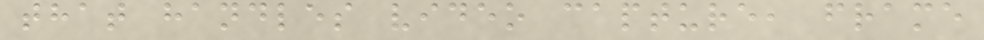that handles video capture, frame
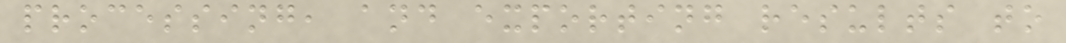processing, and exporting results to
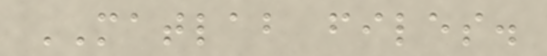MATLAB files.
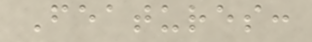Features:
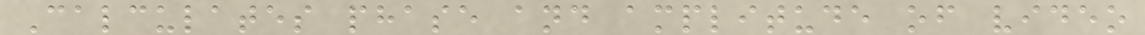Calculates phase and amplitude of video
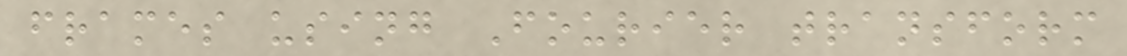frames using Fourier transform
